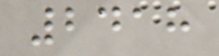2418
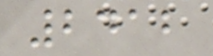2412
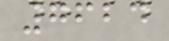7624
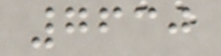7630
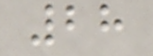28
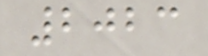2023
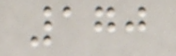170
